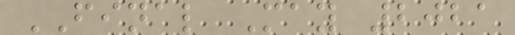FINAL May 2021
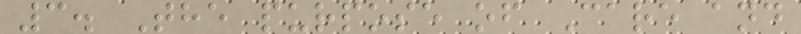3. The purpose of Care and
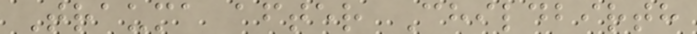Trauma after Childbirth
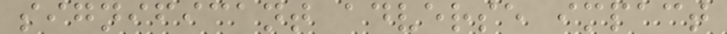significant adverse impact
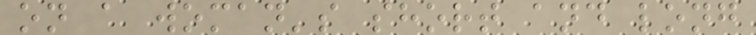on a woman's short and long
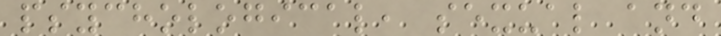psychological, sexual and
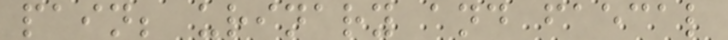pain; urinary and faecal
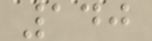140
